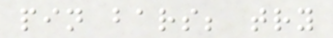pin bars; try
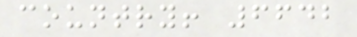country! 6642
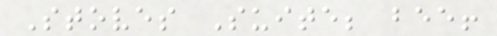Stoves Suite; bee!
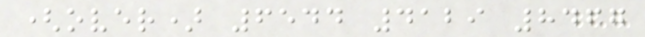(over) 6544 4129 8467
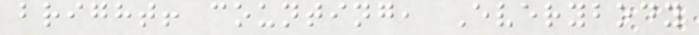bright! counting, Everybody
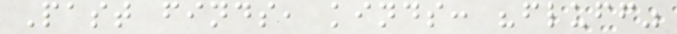Past finds, kinds: "fluff"
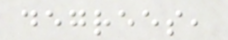degrees,
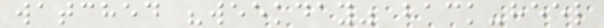watched "weekday" back-heel
